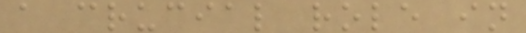a crucial role in
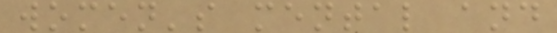women's mental and
